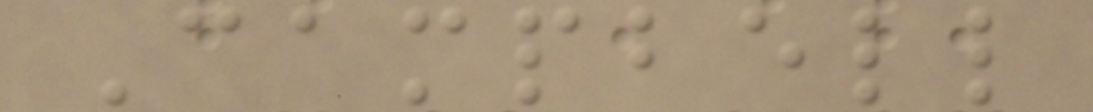Campbell
